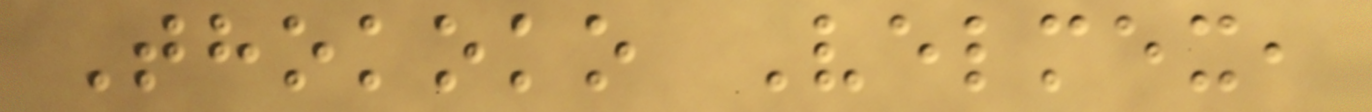Thokoko Velmex,
